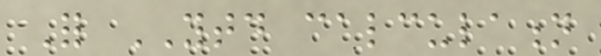For YTD calculation
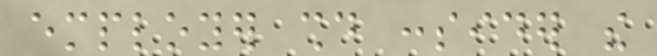employer should consider the
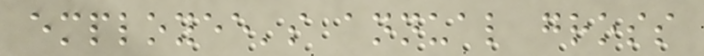employee's annual gross
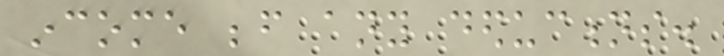income before any deductions.
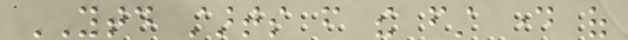YTD starts from the first day of
